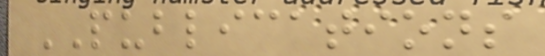PUBLICATIONS
